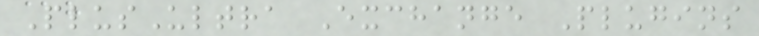PlusUltra Exchange Plugins
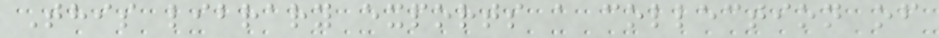This library exports a collection of
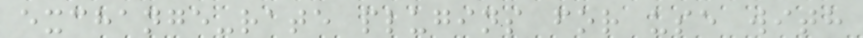exchange-rate plugins for use with
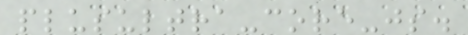plusultra-core-js.
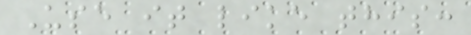Use it like this:
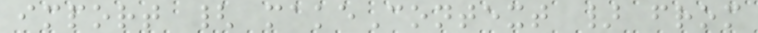import { makeContext } from
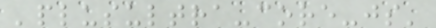'plusultra-core-js'
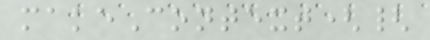makeContext({
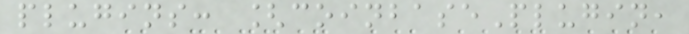plugins: [coinbasePlugin,
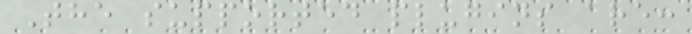The supported plugins are:
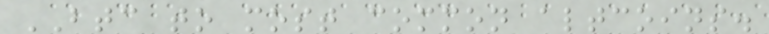BTC to most common altcoins.
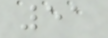51
